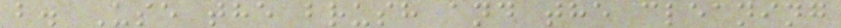b. Use the brush and the cleaning
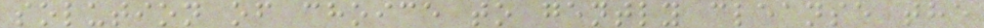solution of choice to gently cleanse the
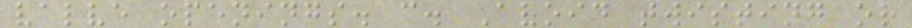valve openings. c. Avoid twisting or
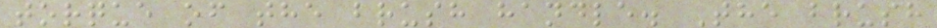torque of the brush handle. The brush
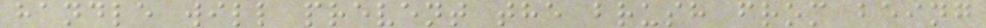handle will prevent the brush from being
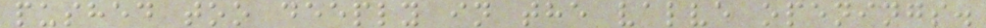pushed too deeply in the valve openings.
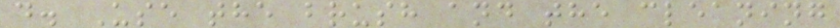d. Use the brush and the cleaning
